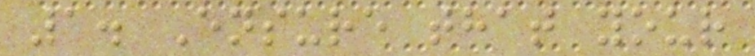1. Ensure that your
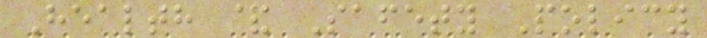Health & Safety Policy
